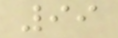99
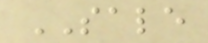SALE
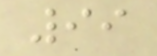99
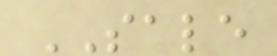SALE
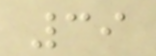39
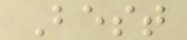Best
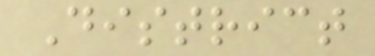District
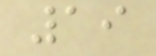19
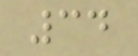34
